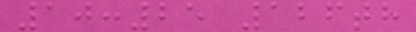10:25 126th
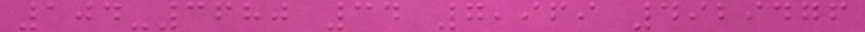104-3680 34 7,969 4929476
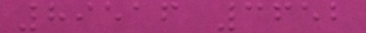89516 3652
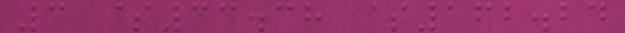3 $33.38 $162.24
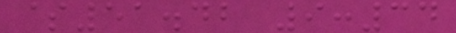$51.42 9:34
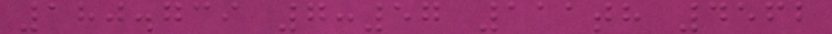180.739 7:57 111th 4562
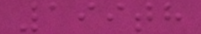199th
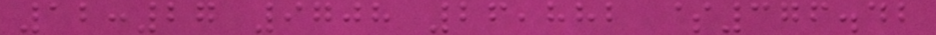12:27 9708 26,882 $376.42
